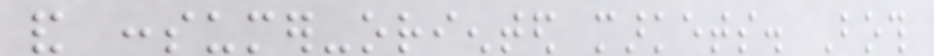and consumer-oriented markets. Both
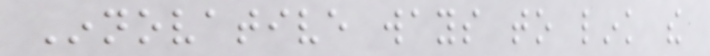Innovative ways to link the
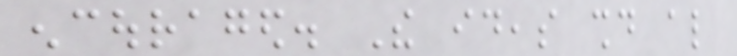encouraged. The ideas should also
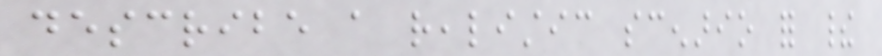describe a realistic scenario for their
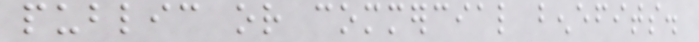public or commercial benefits.
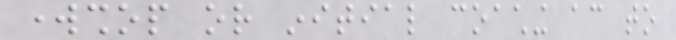workshop or initial coaching according to
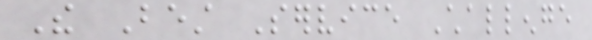The Best Service Challenge
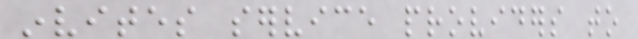invites service providers to
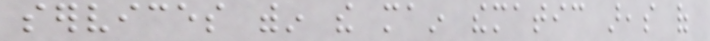services within the main thematic areas of
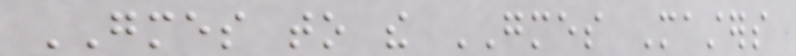GMES to the GMES Masters
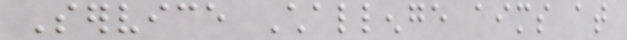Service Challenge aims at
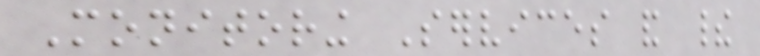Monitoring Services and their
